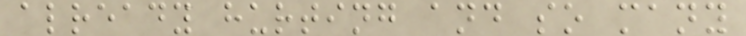already hurting and so many
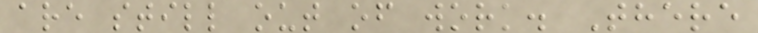are still out of work. There
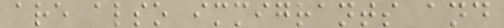are also immigrants and
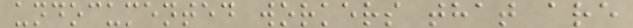undocumented workers that are
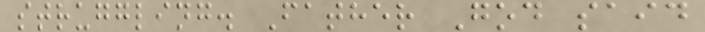struggling. Father God said
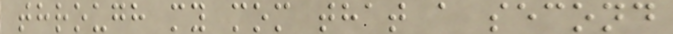through my mom that a second
